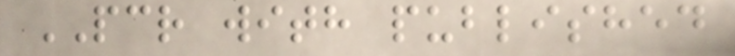PCR with published
